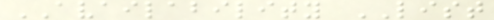AVAILABILITY LIST
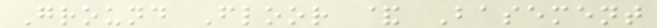Ground Floor & Basement
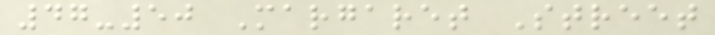47-50 Margaret Street
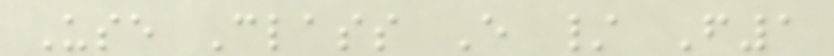Use Class E / F1
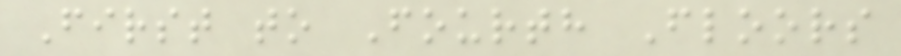First to Fourth Floors
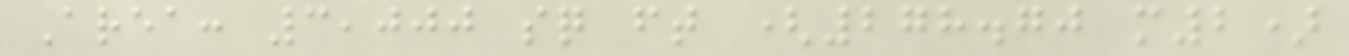Area: 3,000 sq ft (278.70 m2)
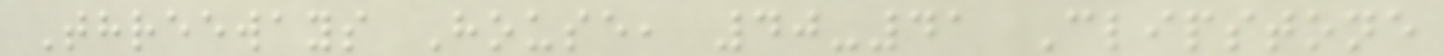Threeways House, 40-41 Clipstone
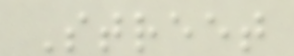Street
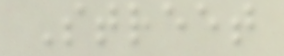Street
